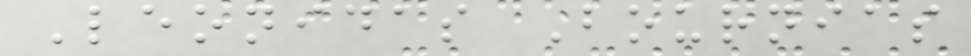Leonidas Bournias
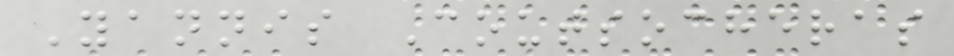Yannis Coutsocheras
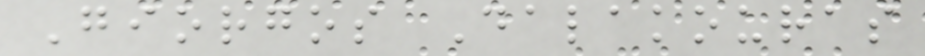Giorgos Dalakouras
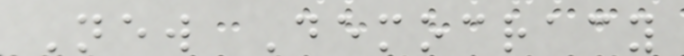New Democracy
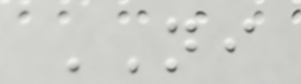NI
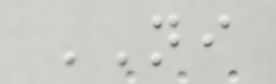NI
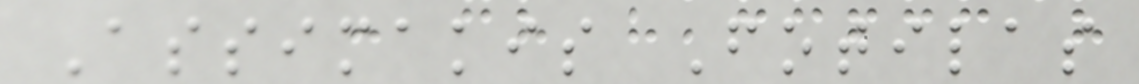Assimakis Fotilas
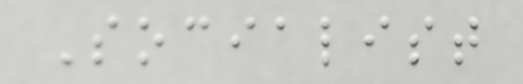Socialist
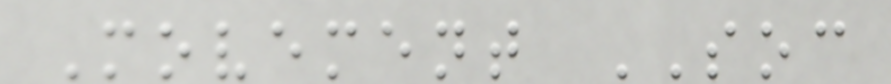Movement SOC
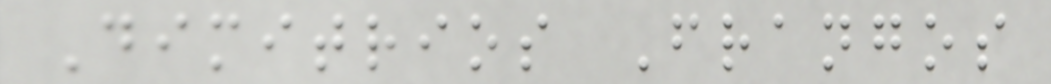Dimitrios Frangos
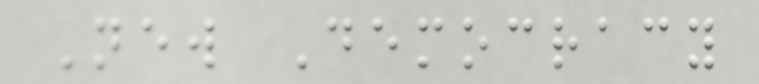New Democracy
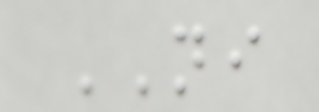NI
